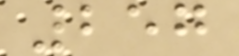257
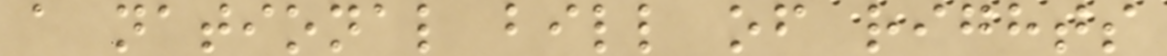a national bill of rights
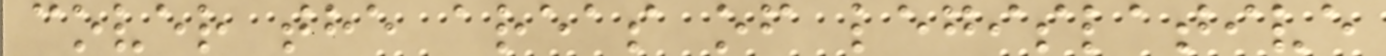cover the areas of legislative
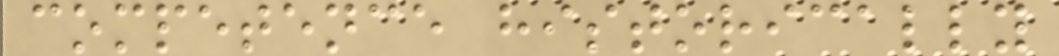competence historically
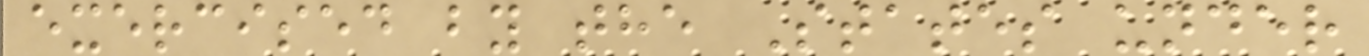exercised by the States under
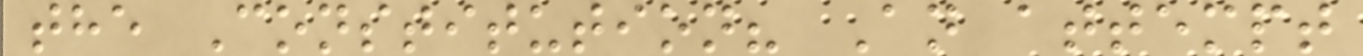the Constitution? An attempt
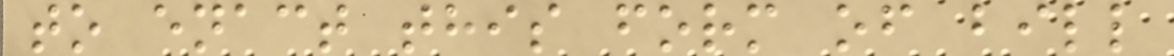to enact this form of bill
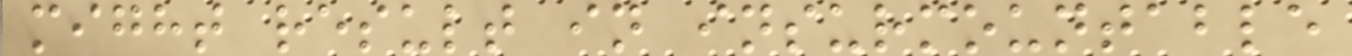might result in insurmountable
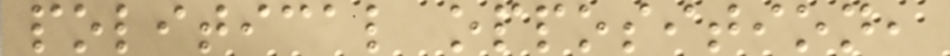political opposition,
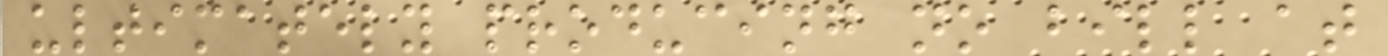ultimately producing no bill at
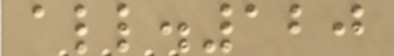all.120
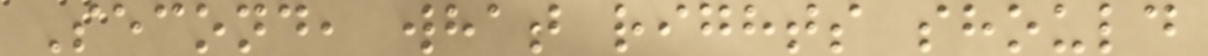Second, what rights should
